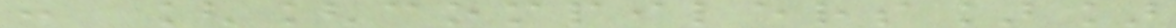: [[compilers]]
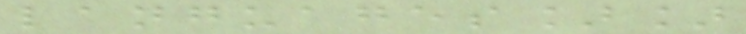languages]]
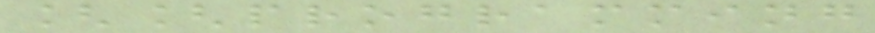[[programming
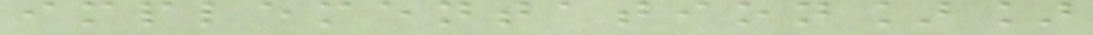implementation]]
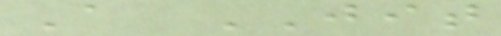A JIT
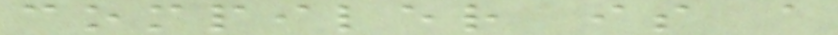compiler is a
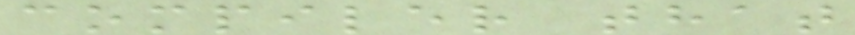compiler that
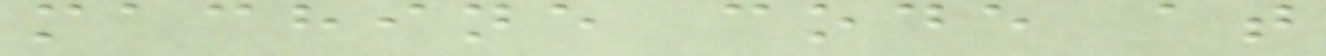machine code at
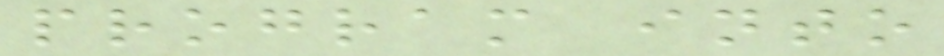program into
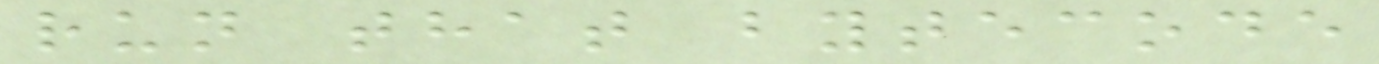run that bytecode
